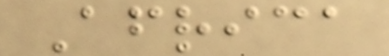Africa
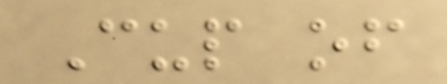Cup of
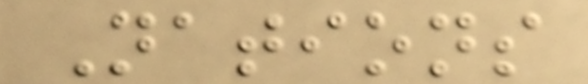Nations
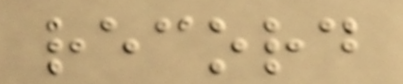record
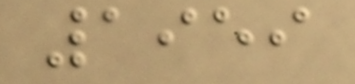1959
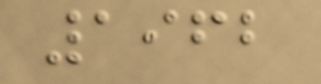1962
